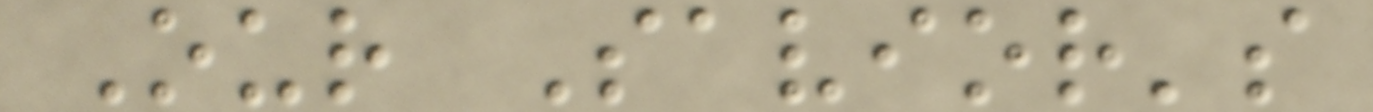Our Savior's
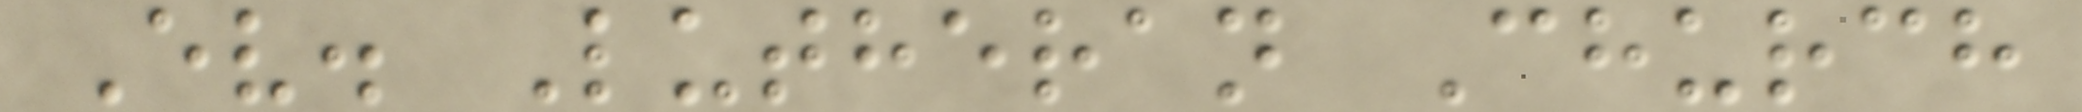Ev. Lutheran Church
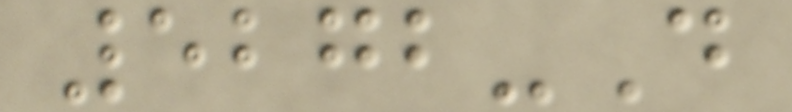5272-D
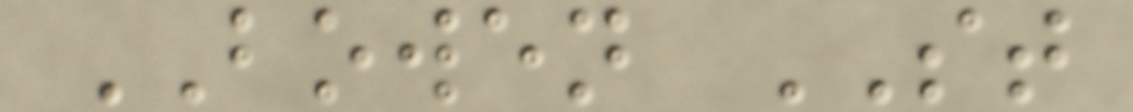BOWEN ST
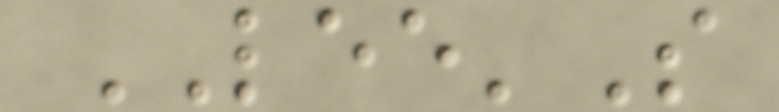LEE'S
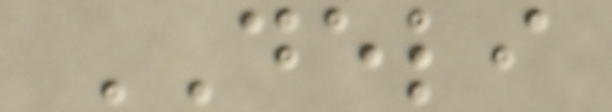DELI
